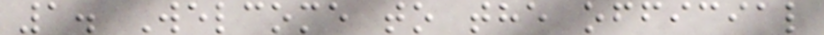1. Welcome to the official
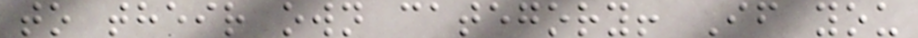to their own category! If you
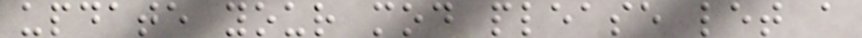update your mod please let a
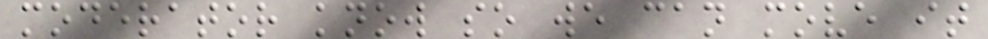moderator know so we can move it
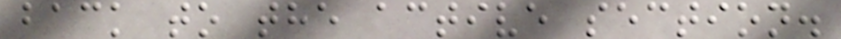back to the active section.
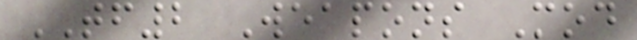TF2 Weapons Mod
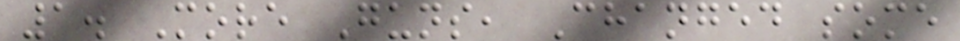1. More Guns, Changed some
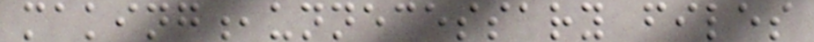making,unnecessary files
